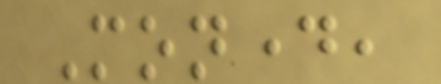Monday,
